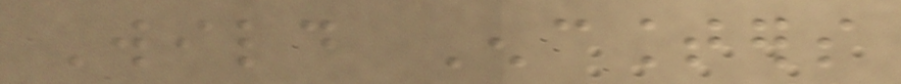Wild Encounters
